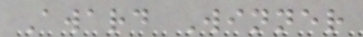Award Winner
